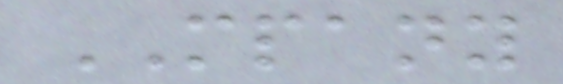MPANY
